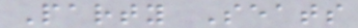Party Seats
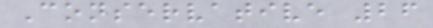Conservative 26
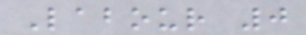Labour 0
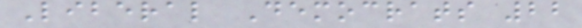Liberal Democrats 22
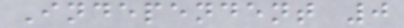Independent 0
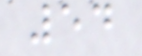54
